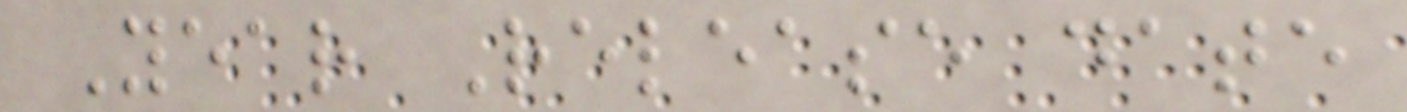Year Release date
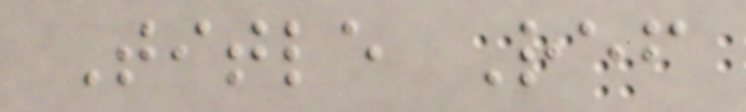Title Ref
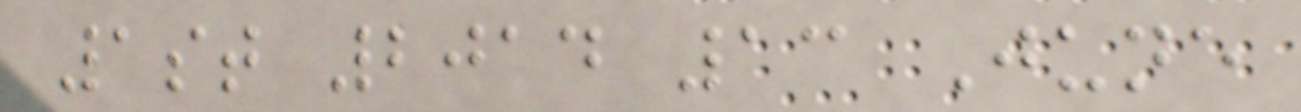1st 2014 13 June
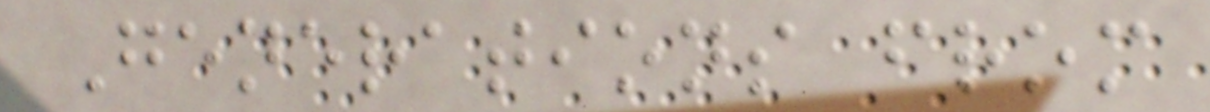Generations from
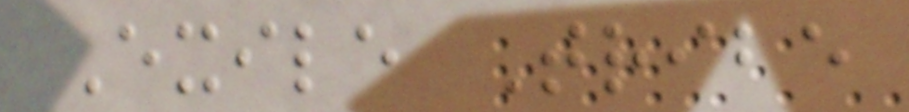Exile Tribe
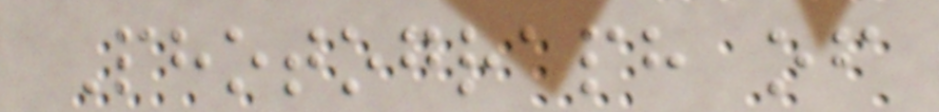Photograph of
